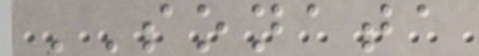SONATA
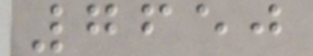7650
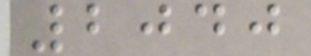2040
